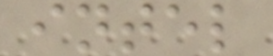intel
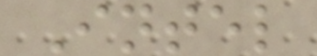Intel
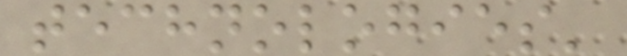technologies'
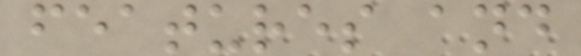features and
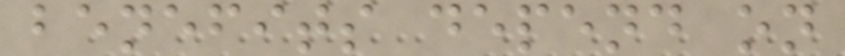benefits depend on
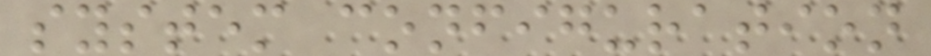system configuration
